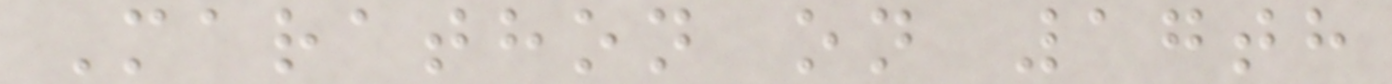Marathon on 17th
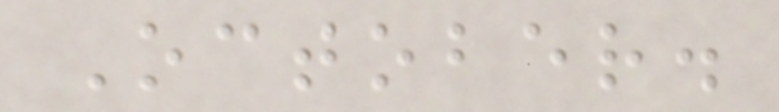October.
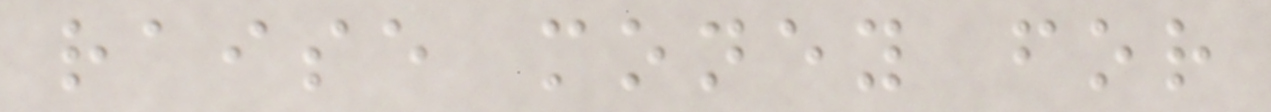raise money for
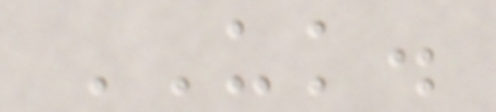UK.
